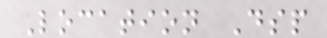Location Dsp
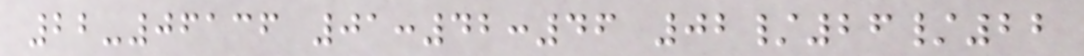22-06136 01:42:46 02/26/22
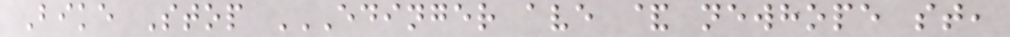Bike Stop EDINGER AVE & NEWHOPE ST,
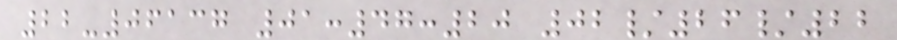22-06137 01:47:20 02/26/22
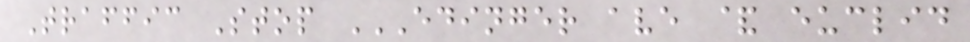Traffic Stop EDINGER AVE & EUCLID
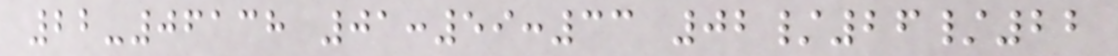22-06138 01:59:33 02/26/22
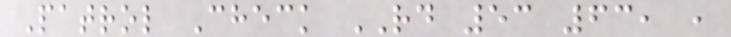Patrol Check RD 53 63, ,
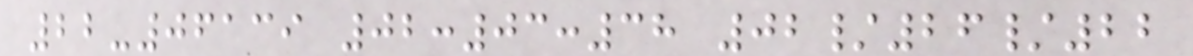22-06139 02:03:38 02/26/22
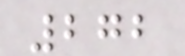272
